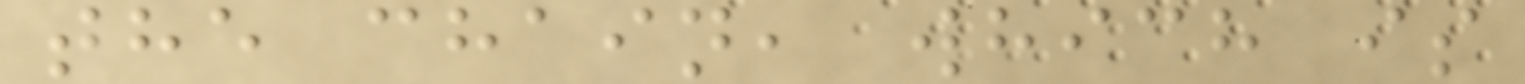the chain, which is
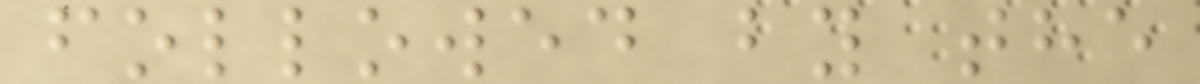followed by the
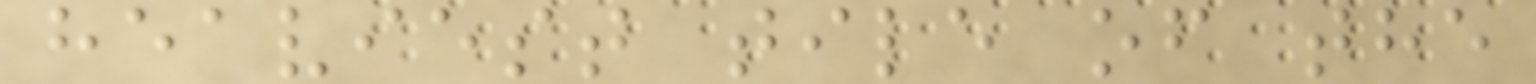heaviest tile of the
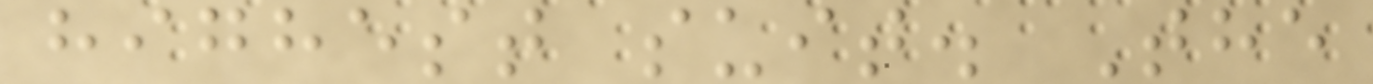highest suit. The
